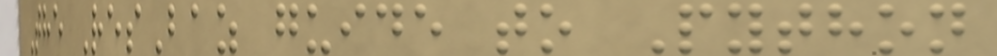The ResBaz guide to Python
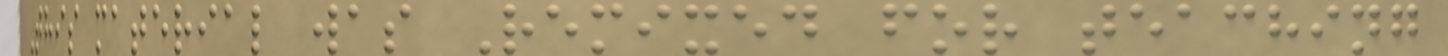This material was Remixed for teaching
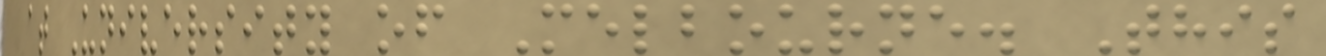at University of Melbourne. This
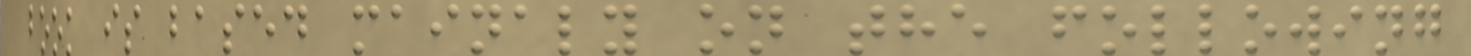book is based mainaly on the following
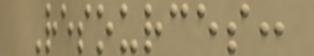Resources:
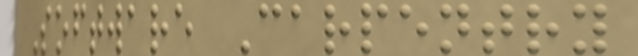Software Carpentry
